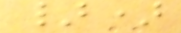})
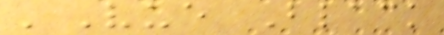'Vue Black
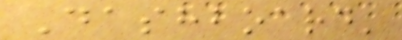Dashboard'
